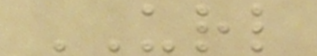URL
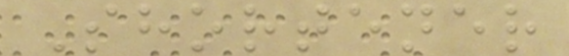Shortener
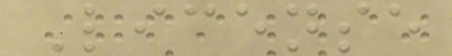License
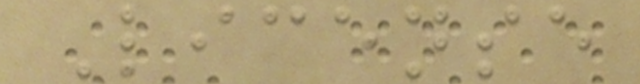License
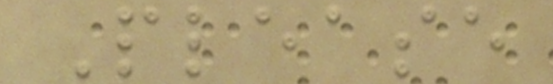Please
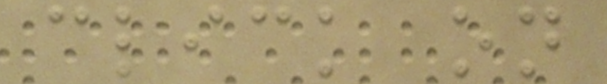click on
